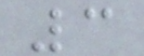3
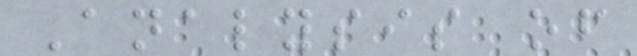Analysis of
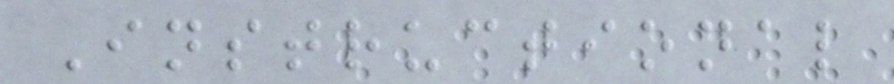Instructional
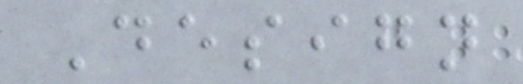Design
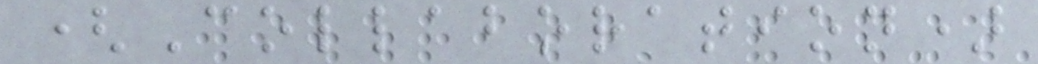(Collaboration)
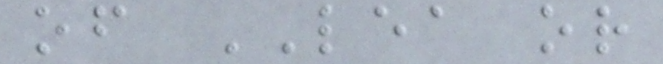of LEA or
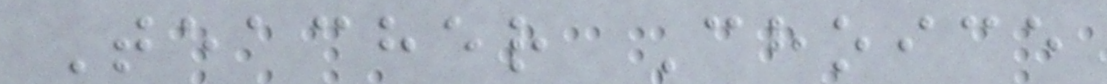Teacher Choice
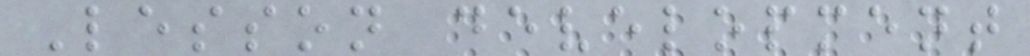Lesson development
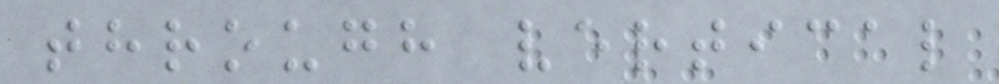through vertical
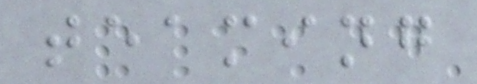teaming
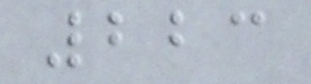223
